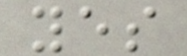yes
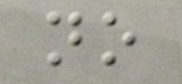no
